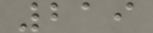219
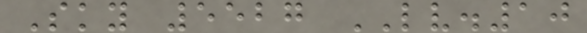Sky 5527 LV.10
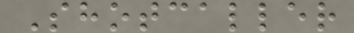Shotcaller
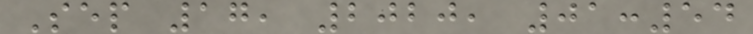Sep 17, 2020, 01:54
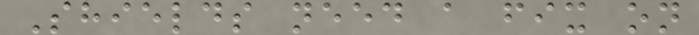Shields need a fix on
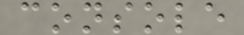console
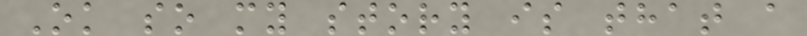Ok so my story is that a
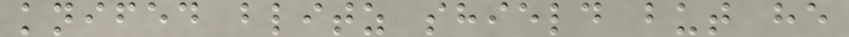knifed blitz shield but he
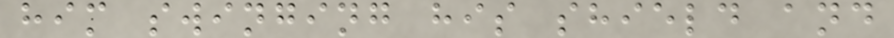him swinging his shield and
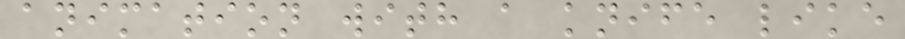animation with a knife like
